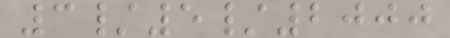3/5/2000
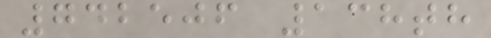742506 138th
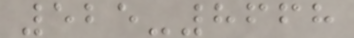525-8668
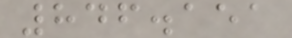846.151
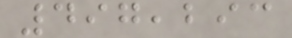497,293
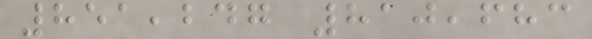851,247 810,683
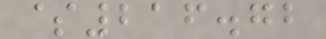$216.72
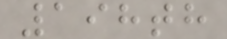198th
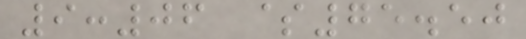9:06 $75.50
